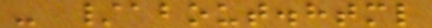- /about.html
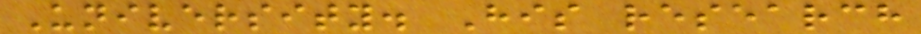University. His research
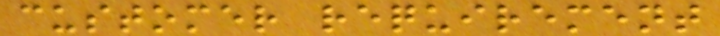customer requirement
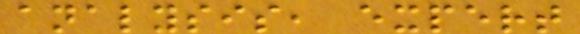analysis, expert
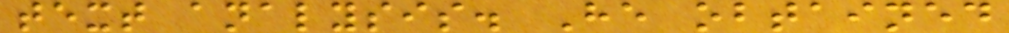text analysis. He obtained
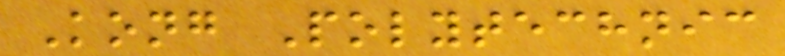Kong Polytechnic
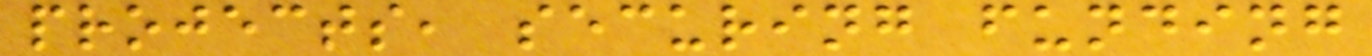projects, securing funding
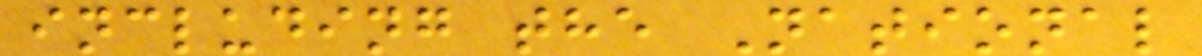including the National
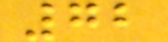72
